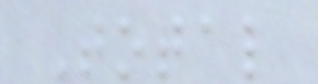Total
